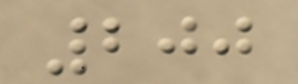200
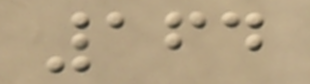164
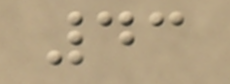43
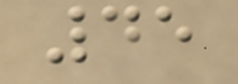45
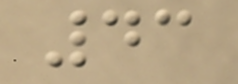43
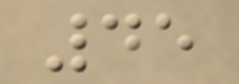45
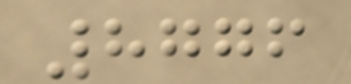8776
